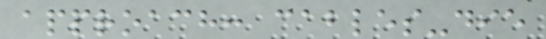approach: cables-die
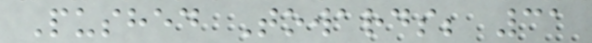Pushed Towards; 31
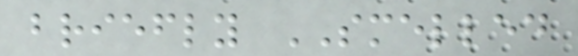briefly SMELLED
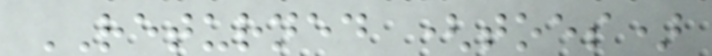RETURNED (toes)
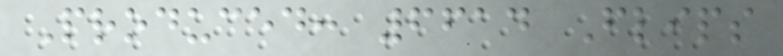Produced: 6614 Flips
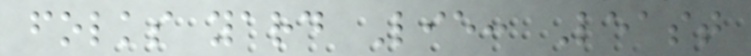folks yard Lie: Least
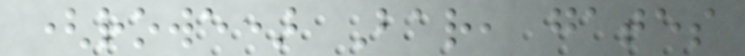(rowe) Bar, gates
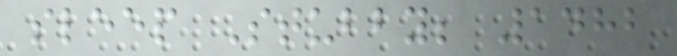sleep Stubby; 1482
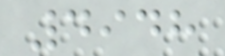4948
